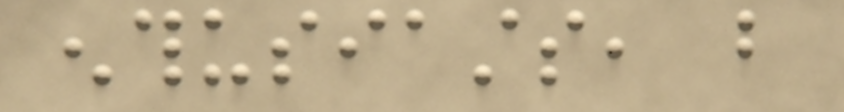enthusiasts, but
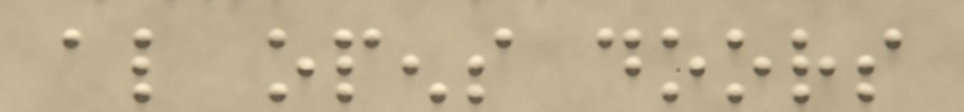also opens doors
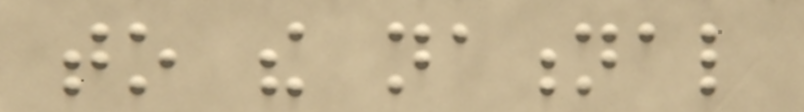to the national
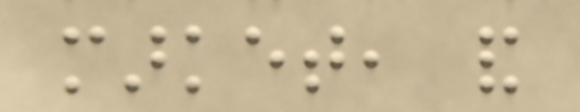market, and
